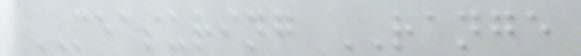MEASURING RANGE
